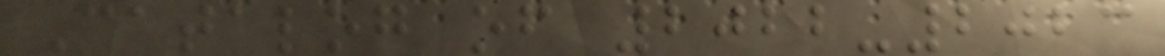Catalog of 2022-2023
